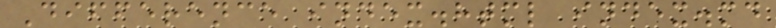Difference index.html index.md
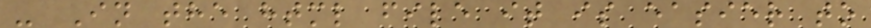- In the html file it is easier to
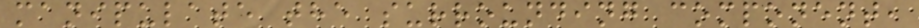manipulate the surrounding component,
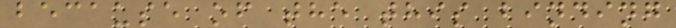because of the this binding
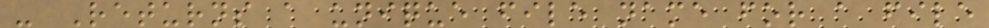- Returns a unique file name for a file
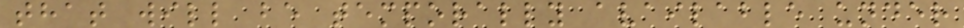that will be temporally available under
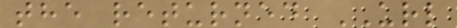the returned URL
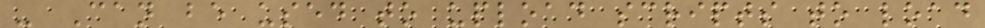- Can be used to upload scripts to load
